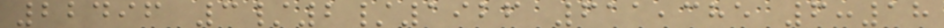22496 3/2/1926 611,385 6:18
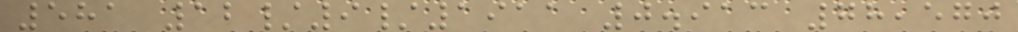581 12/9/1911 0.913 78,570
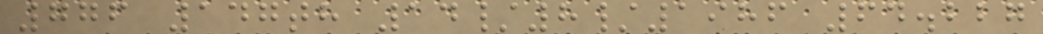776 147th 14/8/1986 64.227
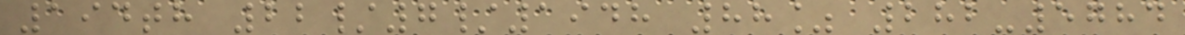194th 22/7/1948 88% 282-5784
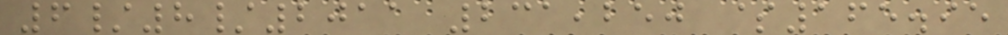6/8/2011 231,250 $165.95
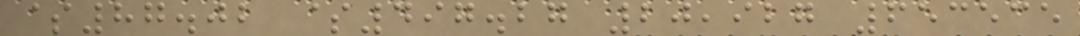$87.02 $497.27 20,927 653535
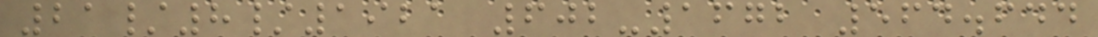21/8/1921 602-1672 564.644
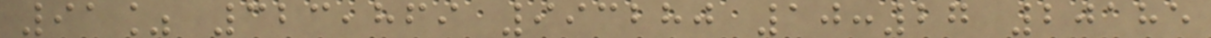91% 323,869 993280 10:27 20185
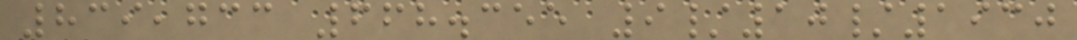839,733 668.355 9/10/1930
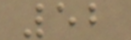52
